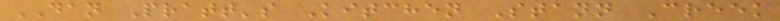DAN Pratt's Kitchen Stann Creek
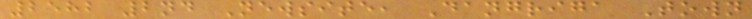2582 2nd Newsite, Dangriga Town
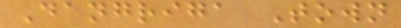Dangriga Town
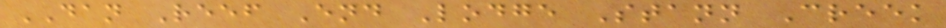DAN Reef End Lodge Stann Creek
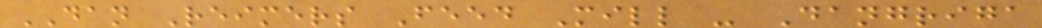DAN Reimers Feed Mill - Dangriga
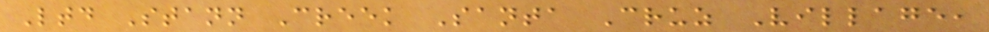Ltd Stann Creek Santa Cruz Village,
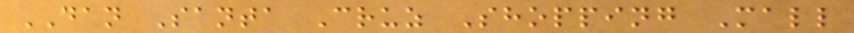DAN Santa Cruz Shopping Mall
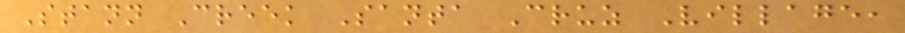Stann Creek Santa Cruz Village,
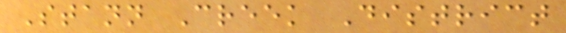Stann Creek District
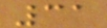31
